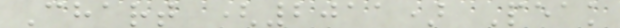Chart (2011) Peak
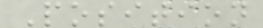Position
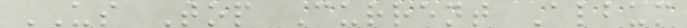US Top Current Album
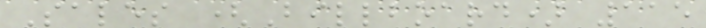Sales (Billboard) 115
